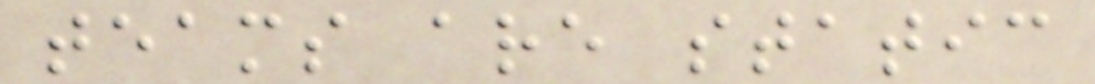teams are static
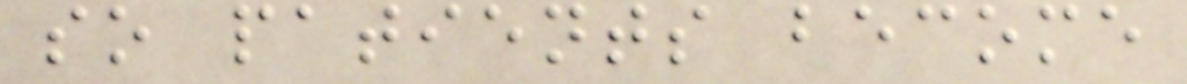so patients become
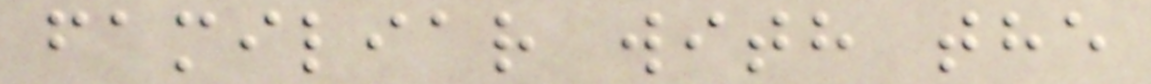familiar with the
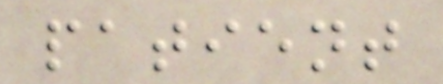patient
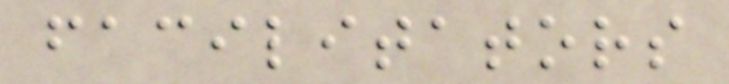facilitators
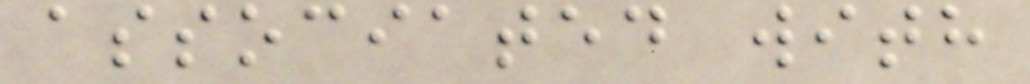associated with
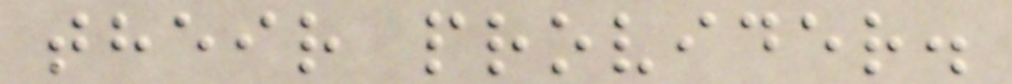their provider.
